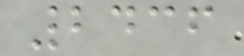2436
